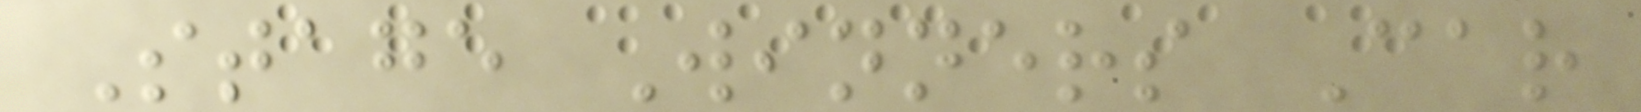Stage Winners Car
